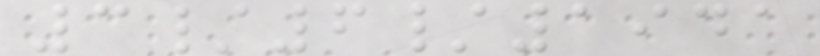3/6/1941
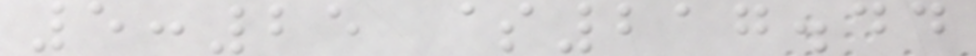5:25 $217.44
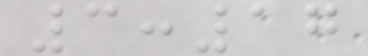3:17
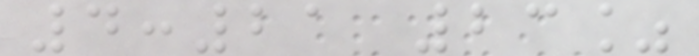4:21 23%
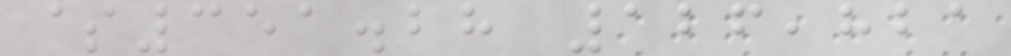$351.28 126,821
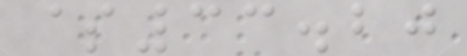$33.20
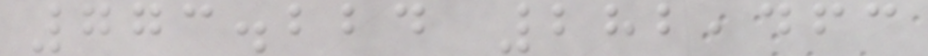773.224 282,463
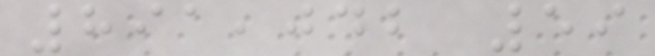891,042 59
